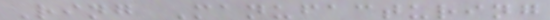Ring Manufacturing
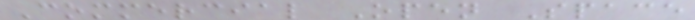Commercial Open Space
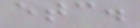etc.
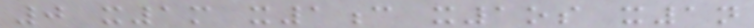0 x1m x1c x1os x1n
